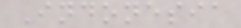Indonesia
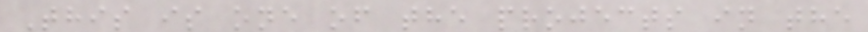This is one of the projects in the
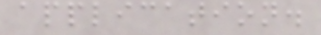application.
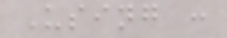Using :
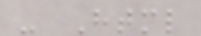- Html
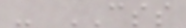- CSS
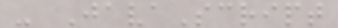- JavaScript
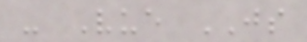- Vue JS
